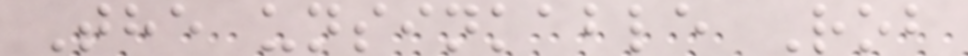The unsinkable Rob
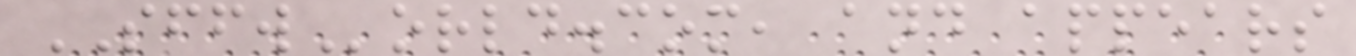SFFWorld.com, and appears
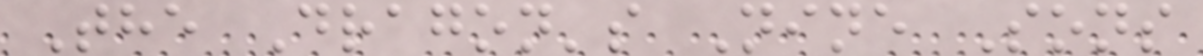The Dragon's Nine Sons
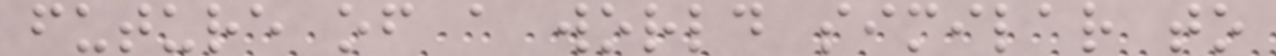future of a world similar to
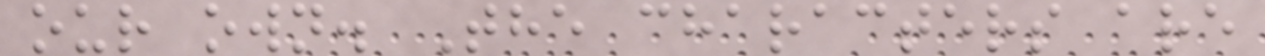our own. The characters are
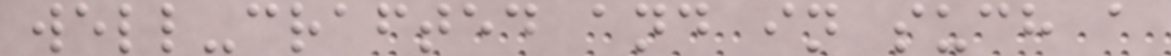well-crafted and in such a
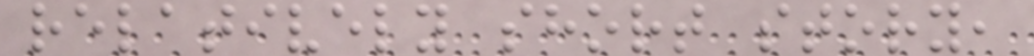relatively short story,
